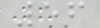56
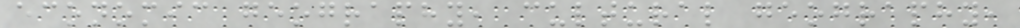economic geography, cultural geography,
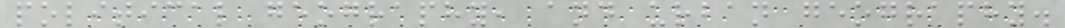political geography, and urban geography.
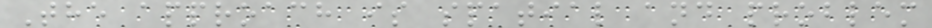The approach is spatial and problem
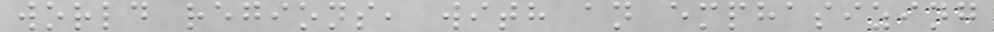world regions, with an emphasizing
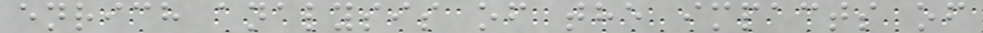enrich analysis of the impacts of
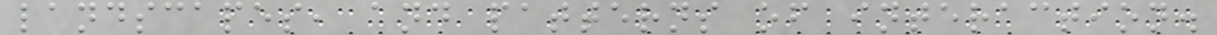landscapes, and patterns of interaction.
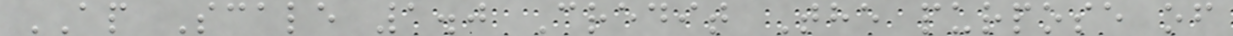AP Scale 1.0 Credit The purpose of
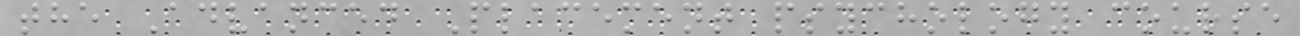the Advanced Placement psychology course
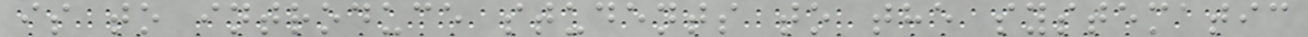is to introduce students to the systematic
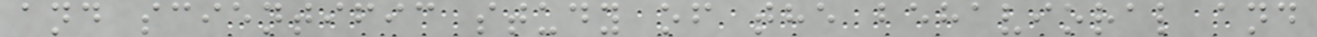and scientific study of the behavioral and
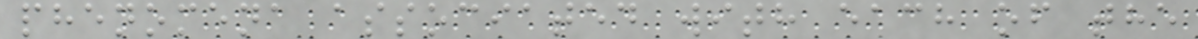phenomena associated with each of the
